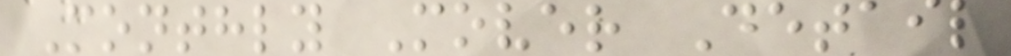Monthly Mover Detail
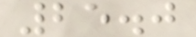25.0
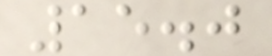15.0
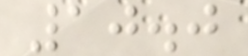10.0
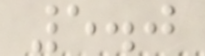5.0
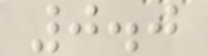0.0
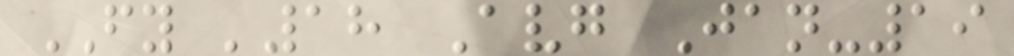FY '18 Avg Jan-19
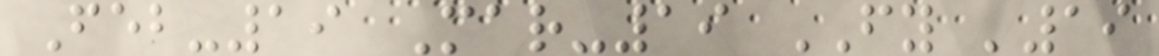Feb-19 Mar-19 FY '19
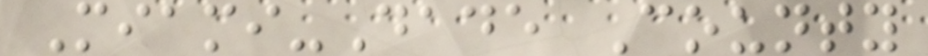Miami-Dade County
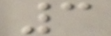3
